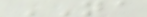NA
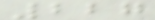227
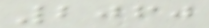2060
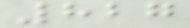827
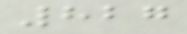827
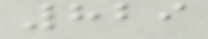829
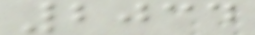2034
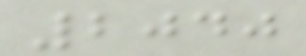2040
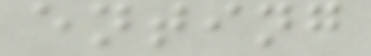enting
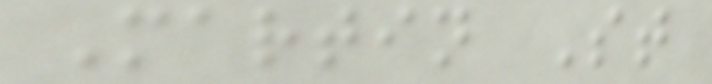Martin St
